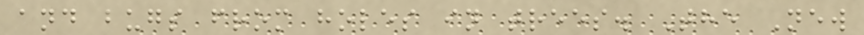and bugs from holes in trees. The New
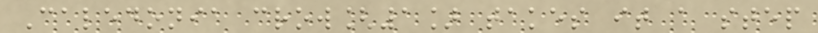Caledonia crow[1] takes it a step
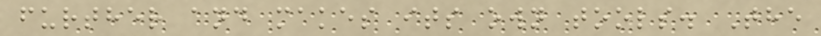further and makes its own tools. The
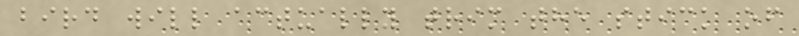bird will actually trim the stick of
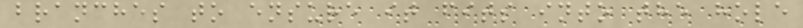branches to ensure it fits into the hole
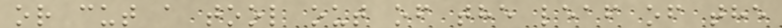or cut a tool out of the leaf of the
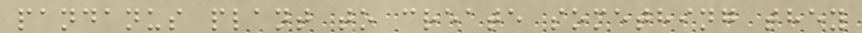pandanus plant to create something they
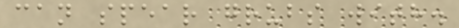can spear grubs with.
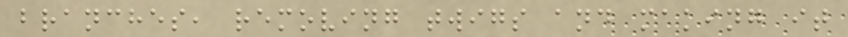branches, removing twigs and making it
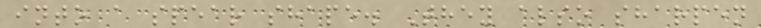into a spear shape. They also sharpen
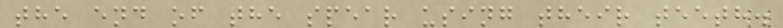the end of the spear using their teeth.
